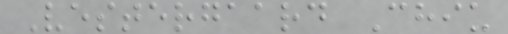Vestergaard Chiu
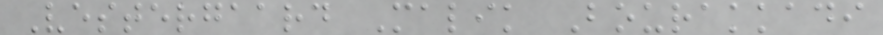Vestergaard Malik Bourakkadi
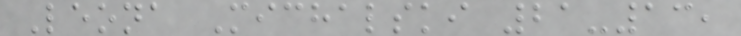Leona Michalski 21-13,
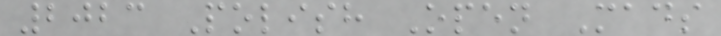2023 Polish Open Mads
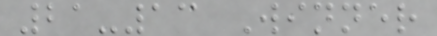21-13 Winner
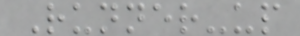Runner-up
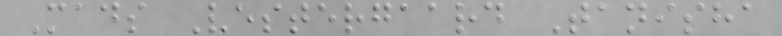Mads Vestergaard Tanisha
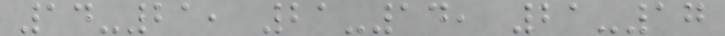14-21, 21-14, 21-17
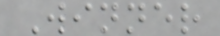Winner
